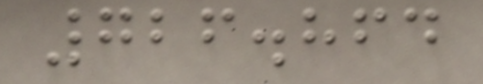726.864
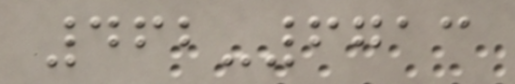462-6713
